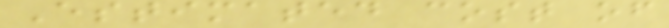Estimated cost of
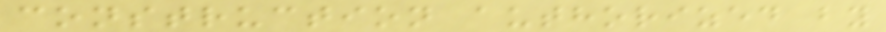construction authorized by
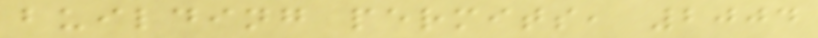building permits, 2004
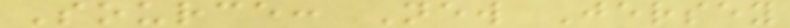Source: New Jersey
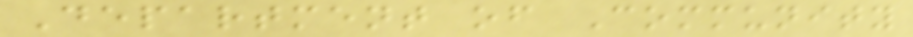Department of Community
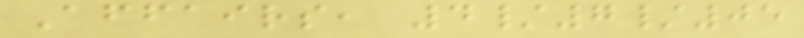Affairs, 4/7/05
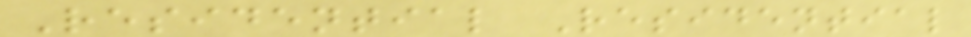Residential Residential
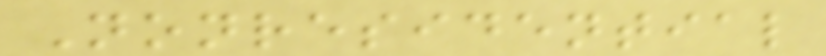Nonresidential
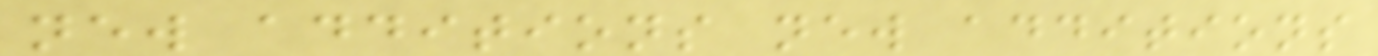new additions new additions
